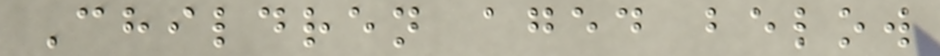Children aged below
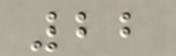22
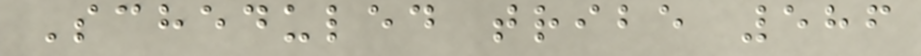Scheduled tribe 586
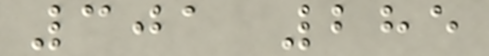301 285
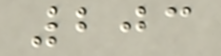203
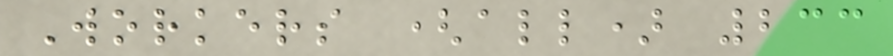Workers (all) 233
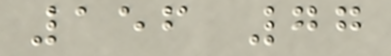156 77
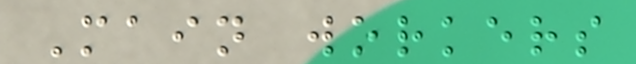Main workers
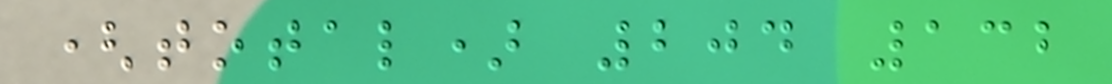(total) 204 132
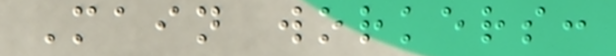Main workers:
